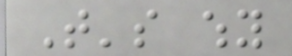That's why
